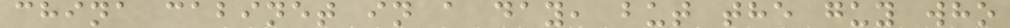china cabinet in a day, but the guy who
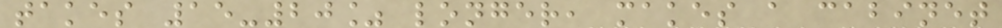takes 15-20% longer, makes a cabinet
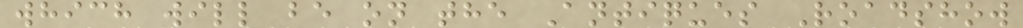which will be on the Antiques Roadshow
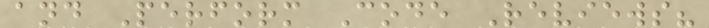and Perform Code Reviews?
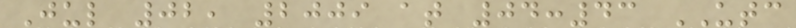Jul 02, 2009 at 04:43 UTC
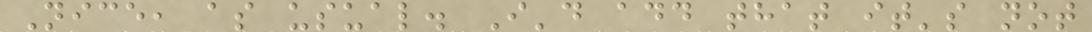Nice, as usual. I'd add that it's not
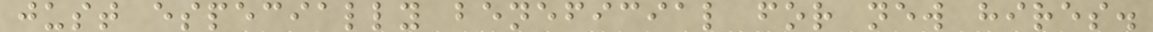just especially beneficial for new hires.
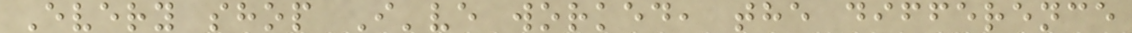Every shop I've worked, the difference
